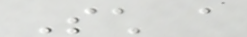Such a
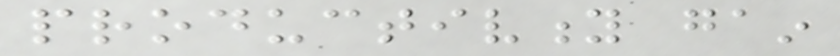productivity gain
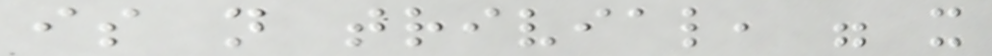is not trivial, were it
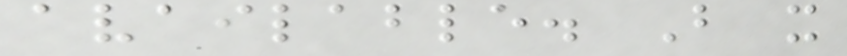available. But it
